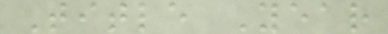Title Year
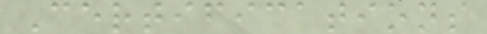Certifications
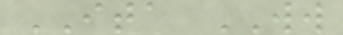ITA WW
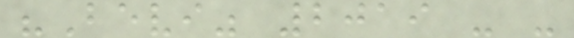"Bevi" 2019 - -
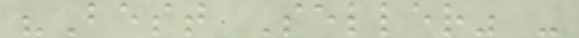"Best Seller" -
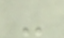-
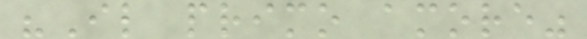"Il primo amore"
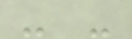- -
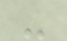-
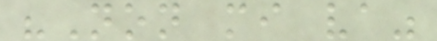"Non mi va"
